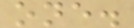one.
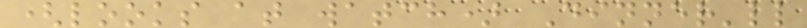(looks at watch) Dinner'll
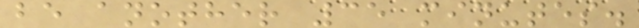be another 35 minutes.
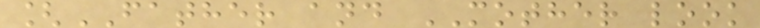[FATHER and MOTHER look
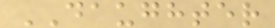DAUGHTER
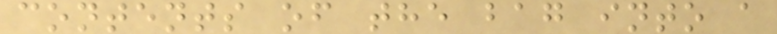contents of the bag into a
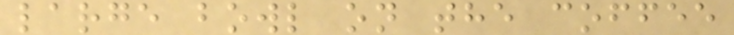large bowl on the coffee
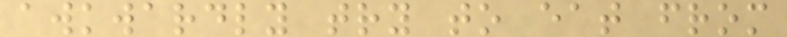awkwardly try to eat from
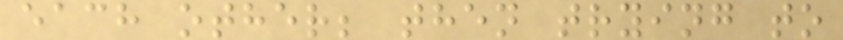each other; then trying to
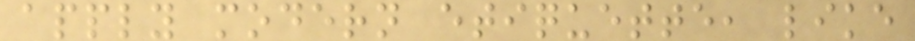apply modern etiquette, like
